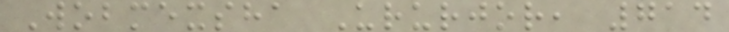Wobmexsha Ururjor, 714
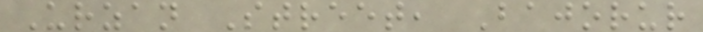Urzan Street, Bajorur
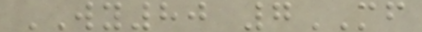WY80 7MF
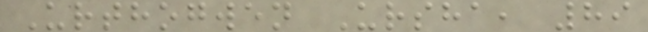Urthogwen Ursha, 89
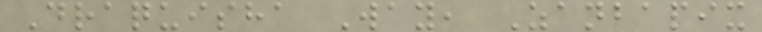Draquisha Way, Zanbapix
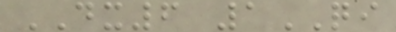DX6 1QI
